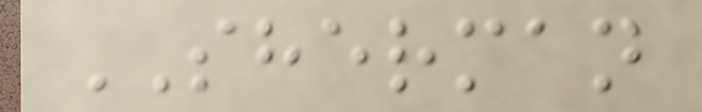SHERMAN
